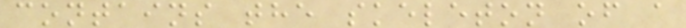contains the skeleton of a
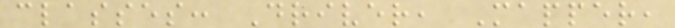classes: Driver, Mapper,
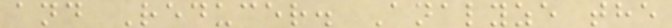and Reducer. Analyze the
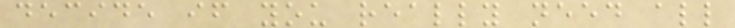decide if you really need all
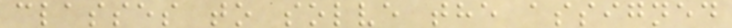classes to solve the assigned
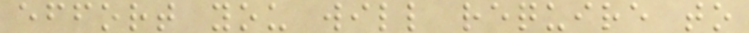effort you will require to
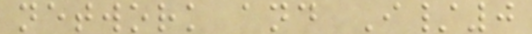network and I/0
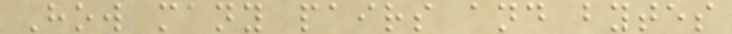How many pairs and bytes
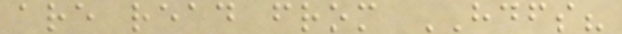are read from HDFS?
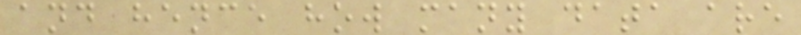and hence how many data are
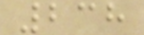238
